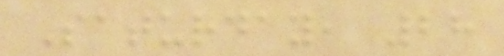Saturday, 28
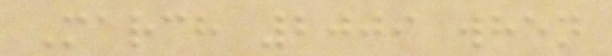March 2009 when
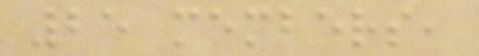25 members,
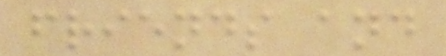friends and
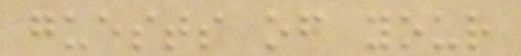guests of your
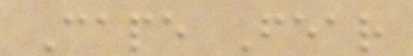Cape Fear
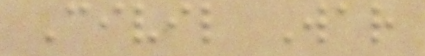Civil War
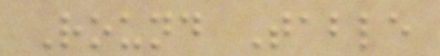Round Table
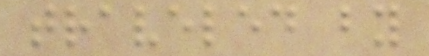traveled by
